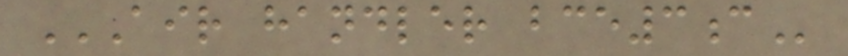AIR HANDLER BCE3C
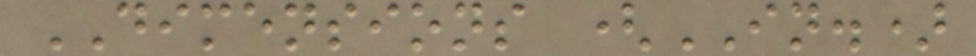DIMENSIONS (IN.)
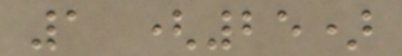1 (25)
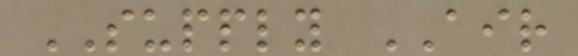SUPPLY AIR
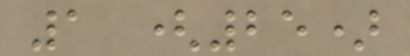1 (25)
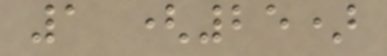1 (25)
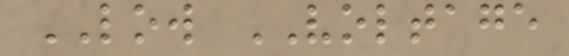LOW VOLTAGE
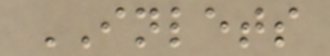INLETS
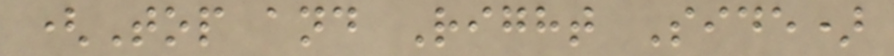(Top and Right Side)
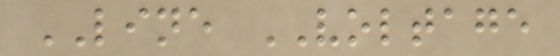LINE VOLTAGE
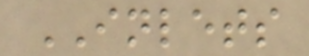INLETS
